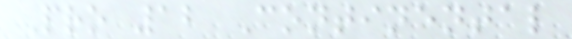Pro 12 Continental
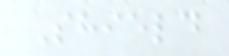Shield
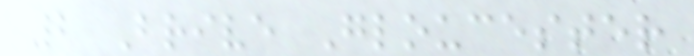2 Brive Gloucester
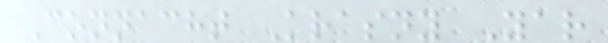Connacht Krasny Yar
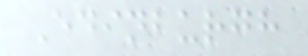Edinburgh
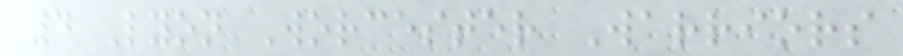4 Lyon Worcester Warriors
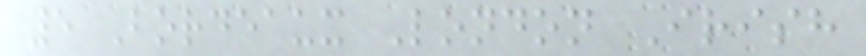5 Bordeaux London Irish
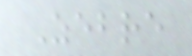Zebre
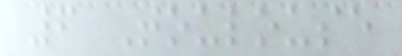6 Toulouse
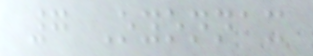7 Oyonnax
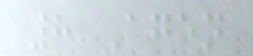8 Agen
